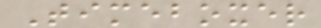Timeboxer
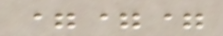===
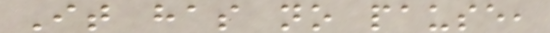It has no pause,
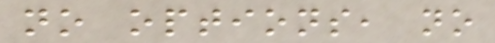no options, no
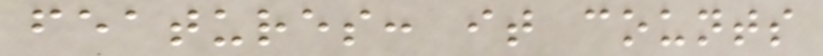features: it counts
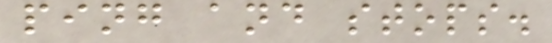ping and stops.
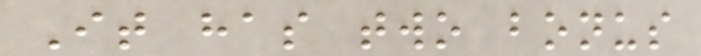It has two bonus
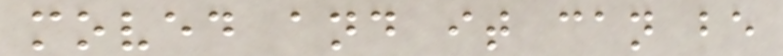moved and it can be
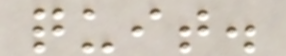quit.
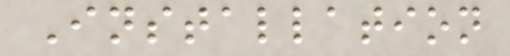Installation
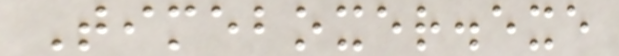Timeboxer.exe
